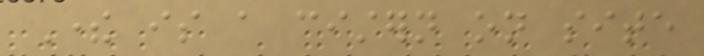There is a cistern on site
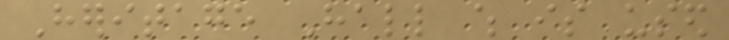Heritage Hall which is used
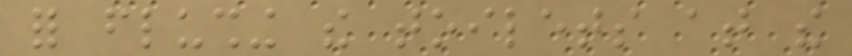for flushing the toilets at the
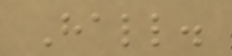Hall.
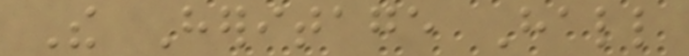The Heritage Hall
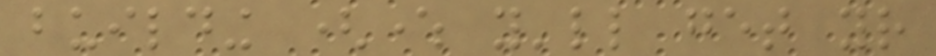building (where you'll get your
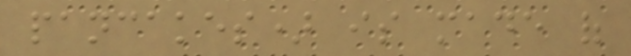pancakes) is made of
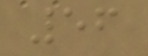56
